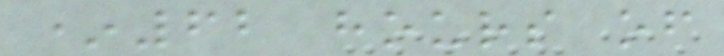*62 hours of
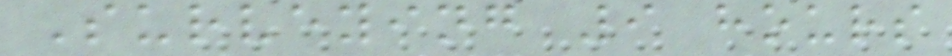Surveying 9 hours
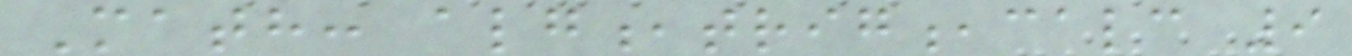Math: alg,trig,calc 9
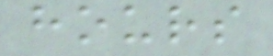hours
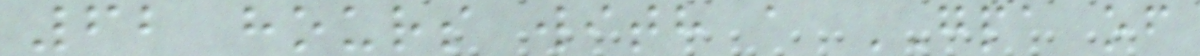62 hours with a GPA of
